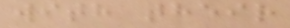with their
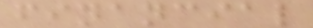financial
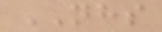NHS
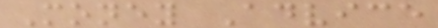Money Advice
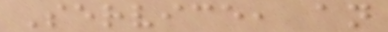Service, an
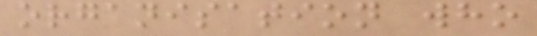organisation who
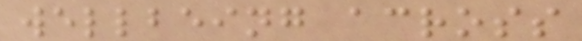wellbeing across
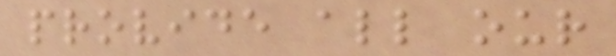provide all our
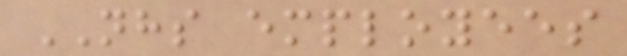NHS employees
